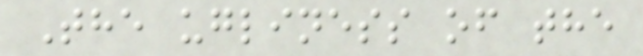The ugliness of the
